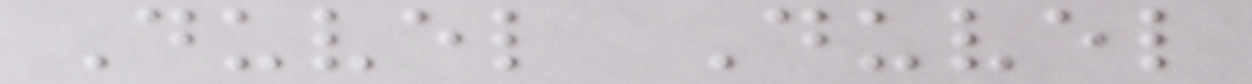Duvel Duvel
